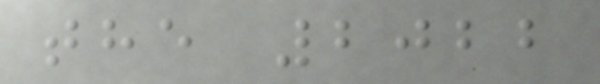the 2022
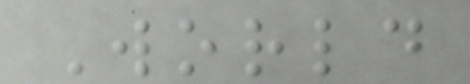World
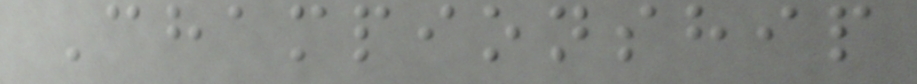Championship
